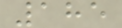185
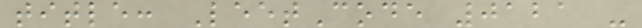title: LeetCode 0121 -
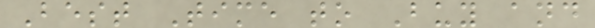Best Time to Buy and
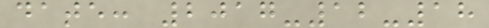date: 2017-12-18
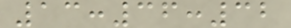13:36:32
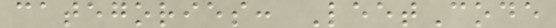categories: LeetCode
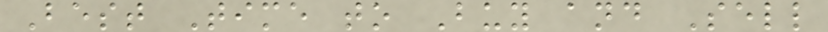Best Time to Buy and Sell
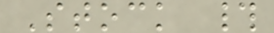Stock #
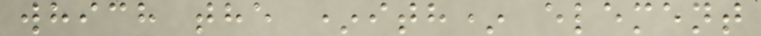which the *ith* element
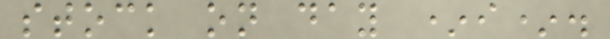stock on day *i*.
